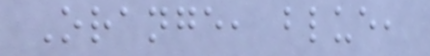Orange, blue,
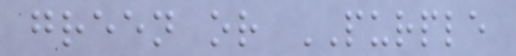green or PURPLE
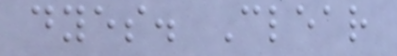dyes. Clear
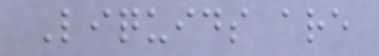Liquids are
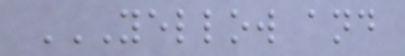YELLOW AND
